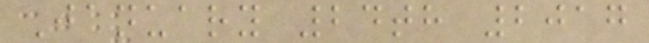January 24th 2017
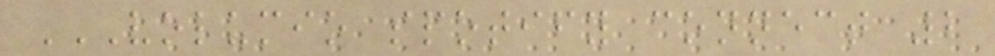VOLUMIO SPOTIFY CONNECT 2
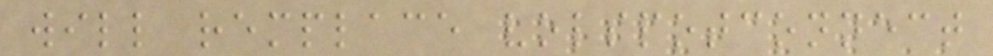will remplace volspotconnect
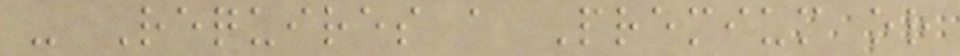- Requires a Premium or
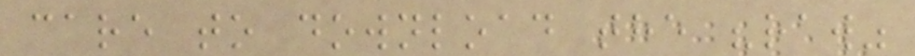care to download the "raw"
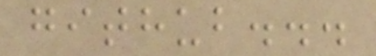github...
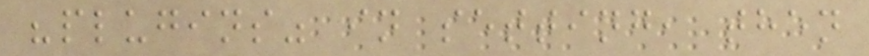"plugins" in setting, then
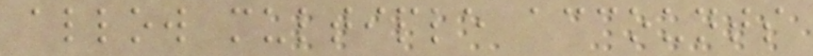allow multiple accounts
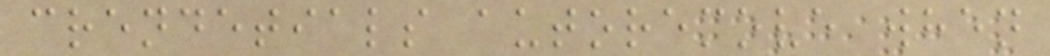crendetials autoremove when
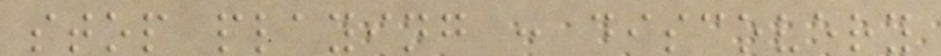stop playing : discovery
